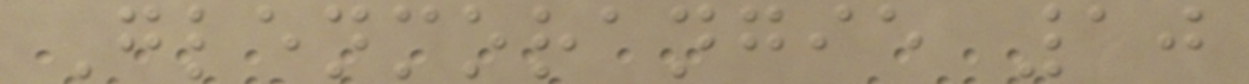Glenmorangie 10
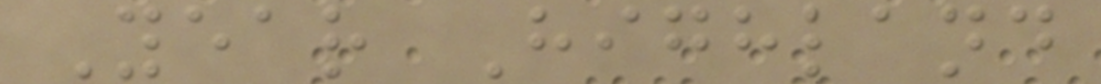Year Highland
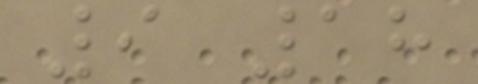9 18
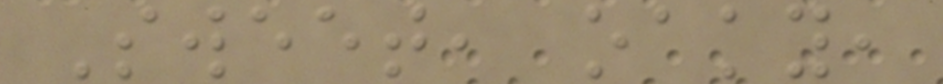Sweet, oaky,
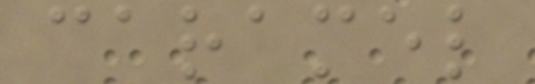caramel
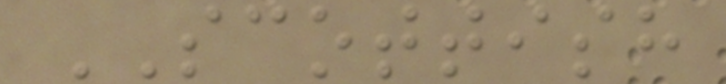SCOTTISH
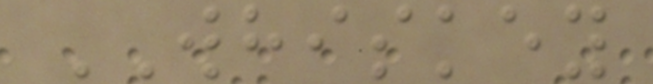WHISKEY
